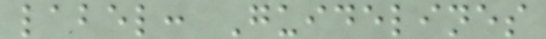label: Guidelines
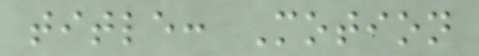title: Motion
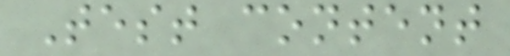Test content
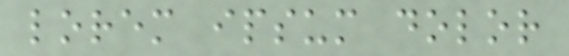lorem ipsum dolor
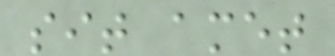sit amet
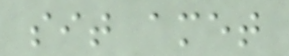sit amet
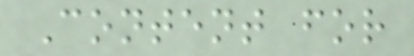Content for
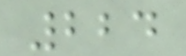224
